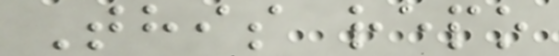This repo
